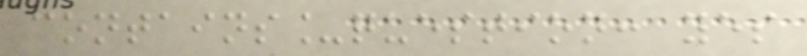contains_question: yes
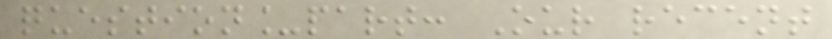question_part: Our recent
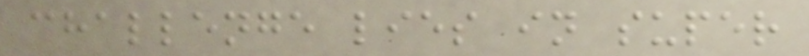challenge lies in super
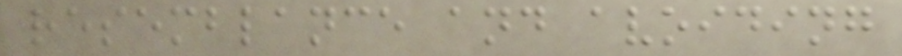resemblance and avoiding
